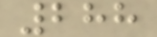288
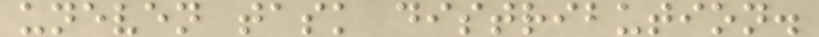uneven task distribution.
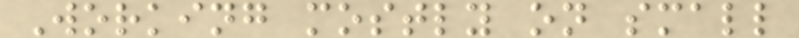Working mostly on small
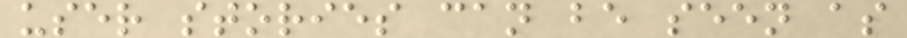user stories can be seen as
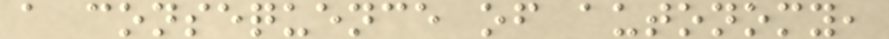a consequence of autonomy,
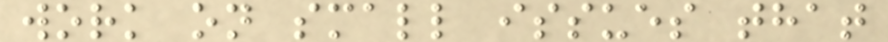work on small issues that
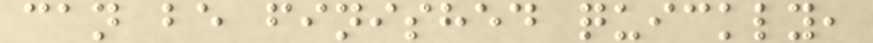can be finished quickly,
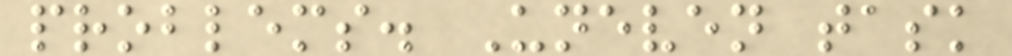problems. Uneven task
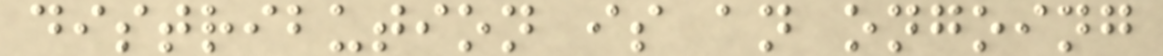distribution is an ongoing
